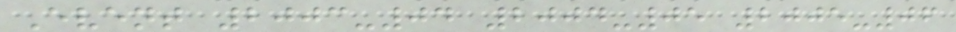Event 2003-04 2004-05 2005-06
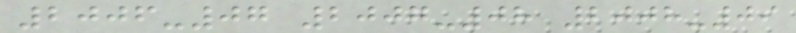2006-07 2007-08 2008-09
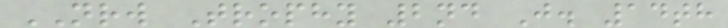NRW Trophy 2nd J. 14th
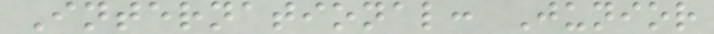International: Junior
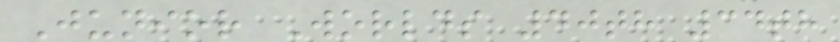Junior Worlds 40th 34th
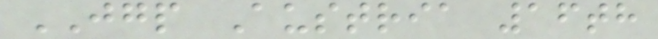JGP Austria 16th
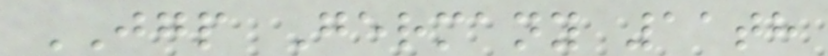JGP Germany 11th
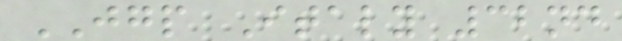JGP Italy 32nd
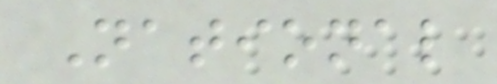National
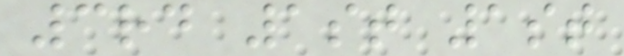3rd 1st 1st
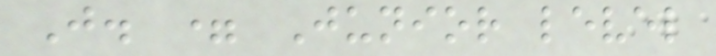J. = Junior level
